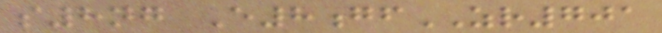s8ng E8gfZR701
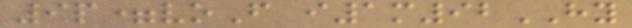9p=voF i1m92HY
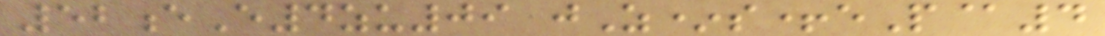52eE4zu09 jZ*s+eP@4
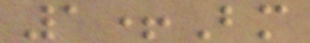1+Bm
